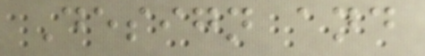Design and
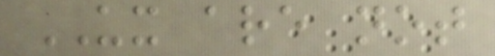UX are not
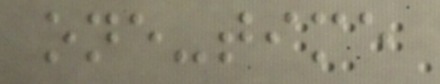one-time
